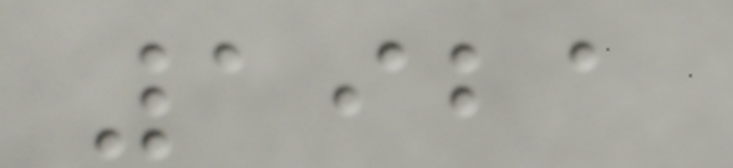1921
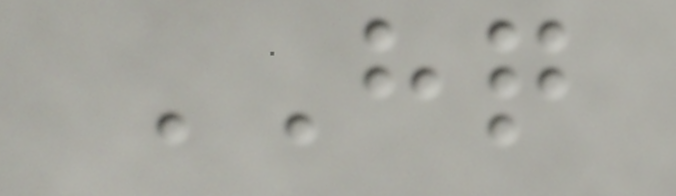HQ
